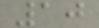10
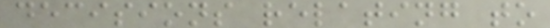decisions relating to
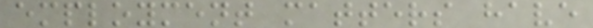employment matters have
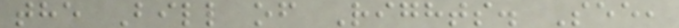the Bill of Rights. See,
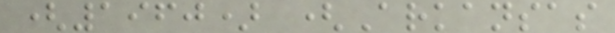(1960) (Arkansas
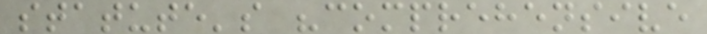statute's "comprehensive
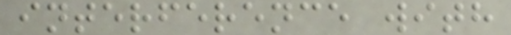interference with
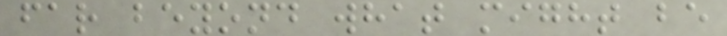far beyond what might be
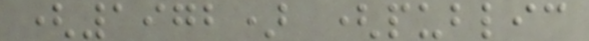(1972) (public
